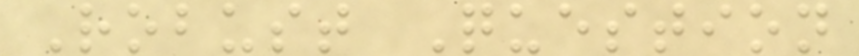Robust Question
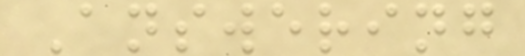Answering
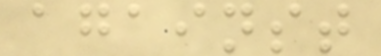against
